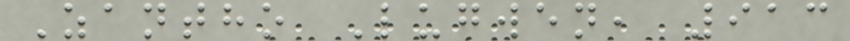Zantho Lugwen, 913
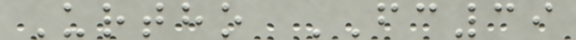Urtho FC39
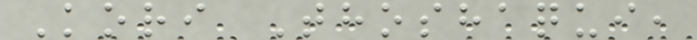Kori Thoshaqui,
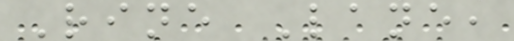Rine Lane,
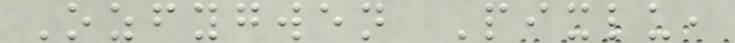Ozfygwen Pixlu,
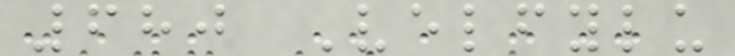680 Velfylu
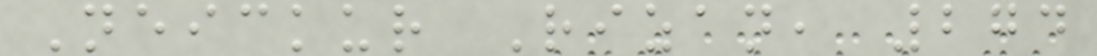Neickur Rizan, 274
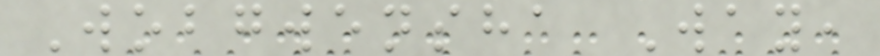Wobgwensha Way,
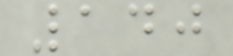140
